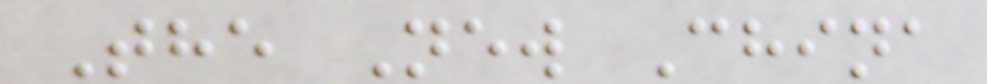The New China
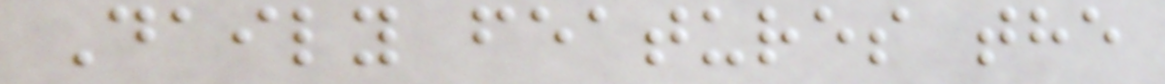Daily features the
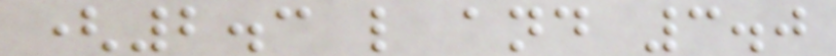(2.3 l and 3.0
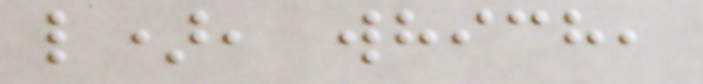l), which,
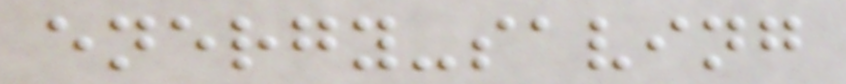energy-saving
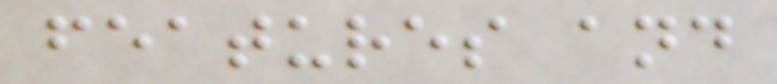features and
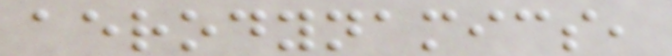aerodynamics,
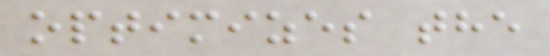optimizes the
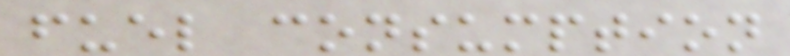fuel consumption
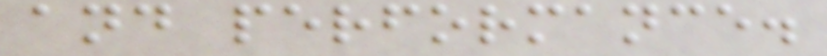and performance.
